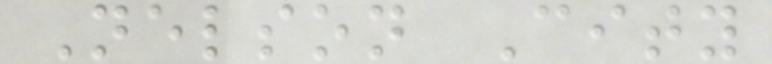Nelson City
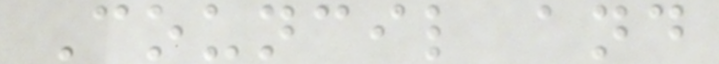Council and
